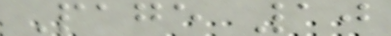Page 10
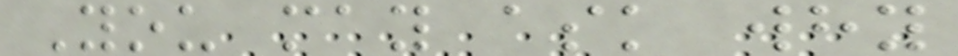You may ask why
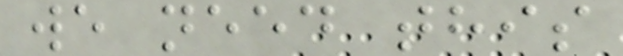we need this
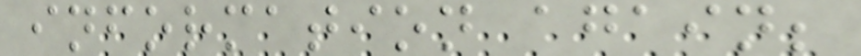information again;
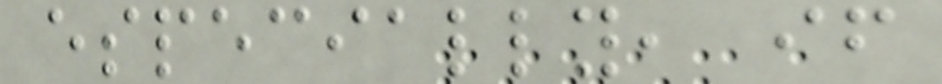especially, if
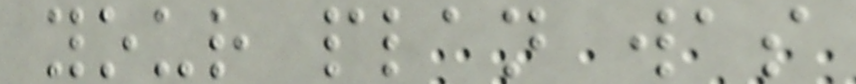your plan was
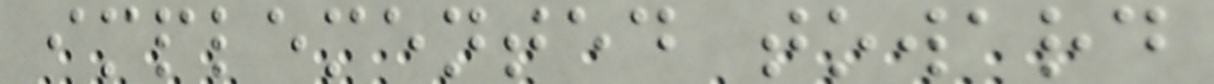implemented toward
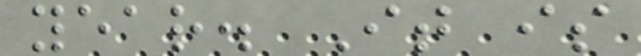year. It is
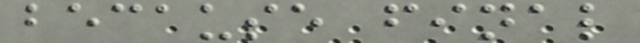because final
